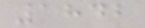1842
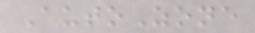AutoZone
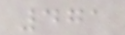471
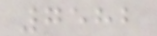7582
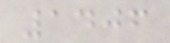1406
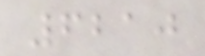6210
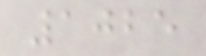1025
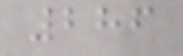286
